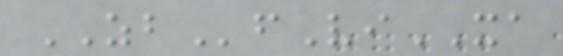ZBfViXA
